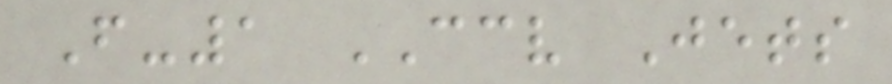F-1 CCV Jets
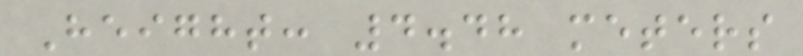Height: 4.48 meters
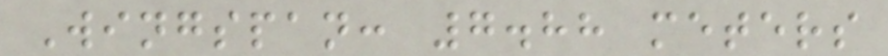Wingspan: 7.88 meters
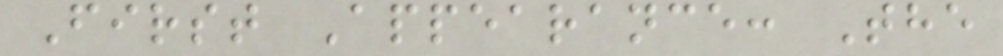First Appearance: The
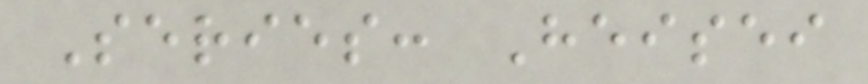Series: Heisei
